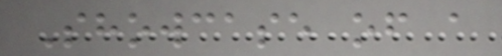Showcase of a
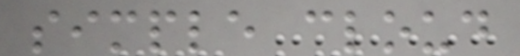simple cloud
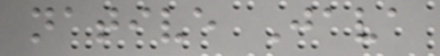native Java
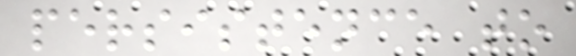persistence to
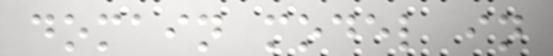domain model in
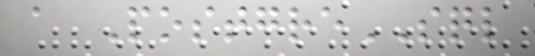a PostgreSQL
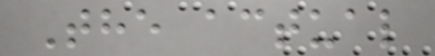The actual
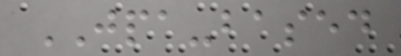JPA-based
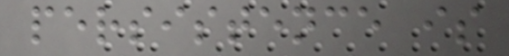persistence is
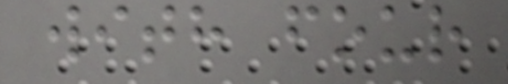with four
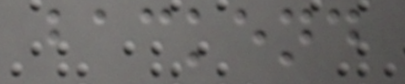backend
